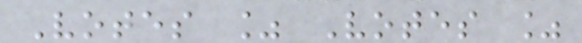Votes % Votes %
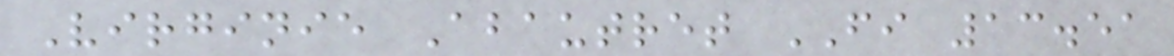Virginie Abautret FI 13.51
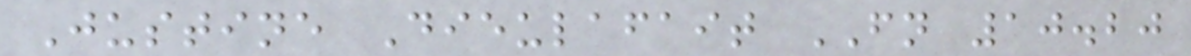Justine Dieulafait FN 10.20
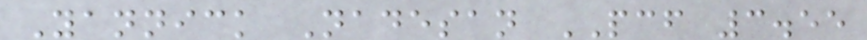Yannick Nadesan PCF 3.55
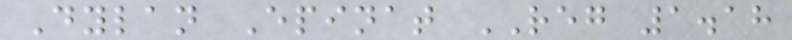Dylan Epinat REG 1.18
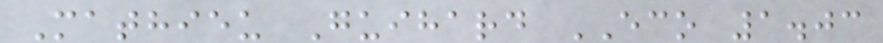Mathieu Guihard ECO 1.03
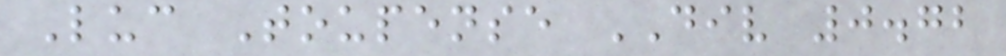Luc Toupense DIV 0.72
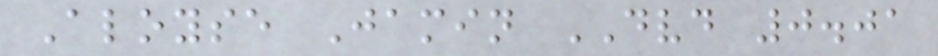Aloyse Jamin DVD 0.01
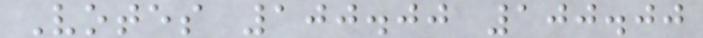Votes 100.00 100.00
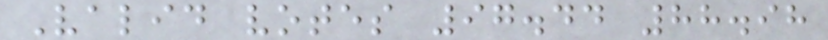Valid votes 97.44 88.98
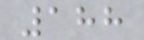188
